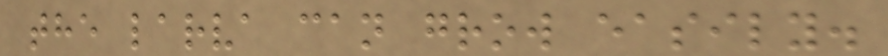the larva can grow easily.
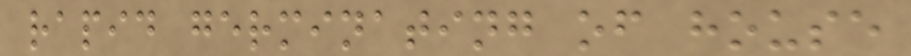rapid germinating of house
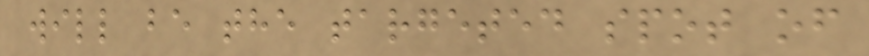will be the targeted spot of
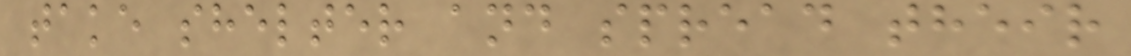take shelter and spread their
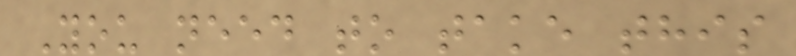You need to take this
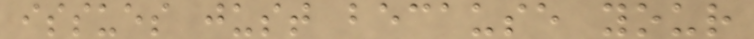issues just because your
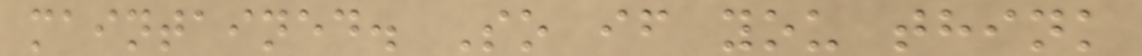maintained. So if you think
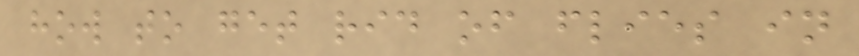how to get rid of flies in
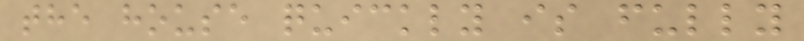the house quickly is fully
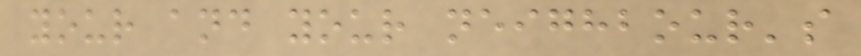your and your neighbour's
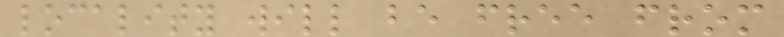locality will be free from
